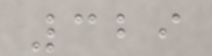329
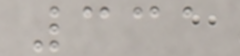331
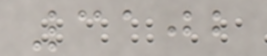3102
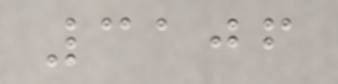3106
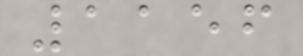1156
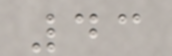43
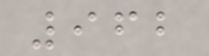962
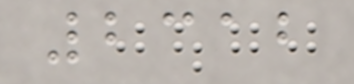2312
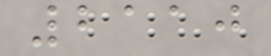2110
